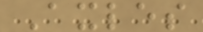Axles
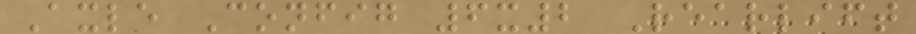Axle Config 6x2 Rearlift
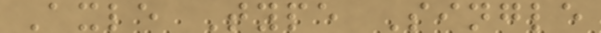Axle Type Single
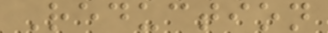Reduction
